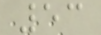53
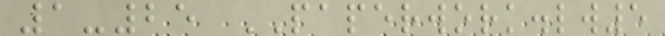1-25 PAPERWORK.lw5
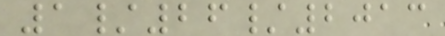1/26/2013
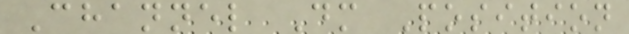Channel Dm Position
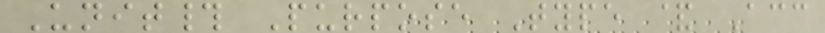Unit# Purpose Type & Acc
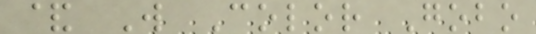& W Color Gobo
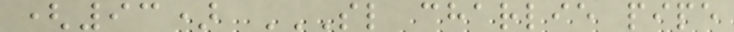(93) SL CHARLIE PIPE
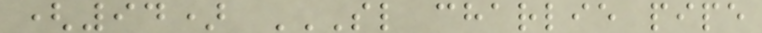(94) SL CHARLIE PIPE
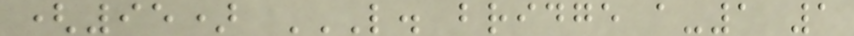(95) L. BRIDGE A-1 1
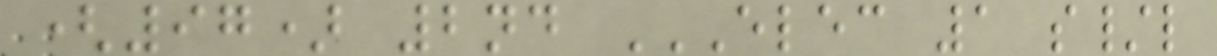(97) 2nd ELEC 1 S/L
